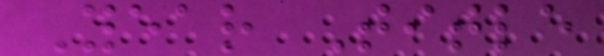Year Title
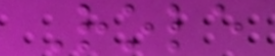Role
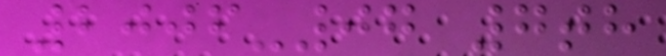2006-07 7th
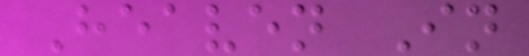Heaven In
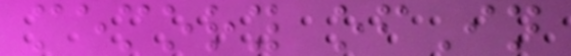memory ofIn
